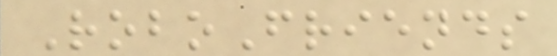RoboFriends
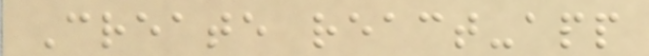Create react-app
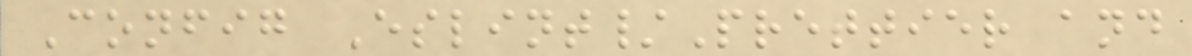Config Eslint/Prettier and
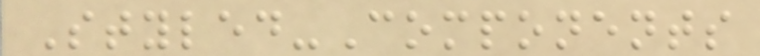Styled-Components
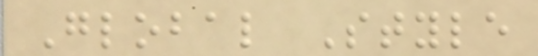Global Style
